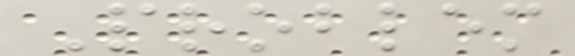Problem
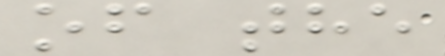of the
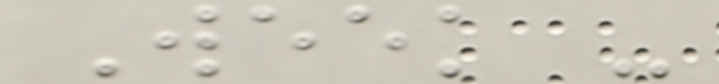Week -
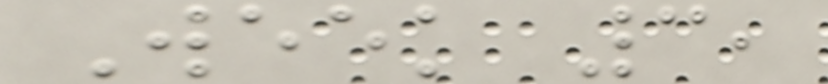Week 3,
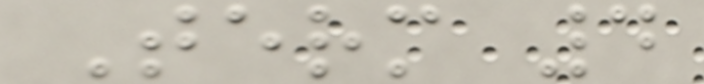Term 4
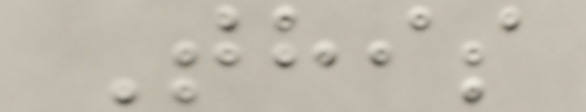This
